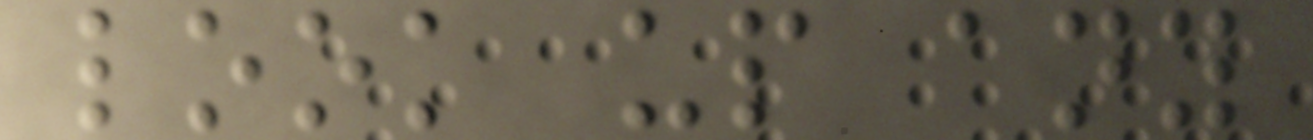look up any
